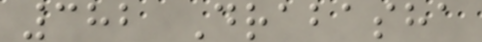382 Drabasha
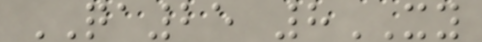QA25 8XY
